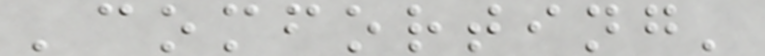'comforting'
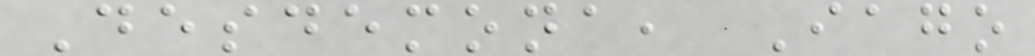Desdemona, Iago
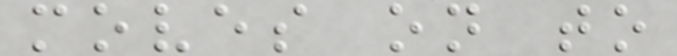moves on to
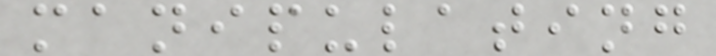manipulating
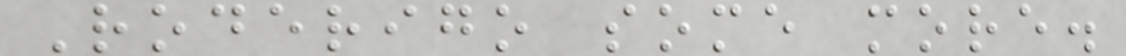Roderigo some more.
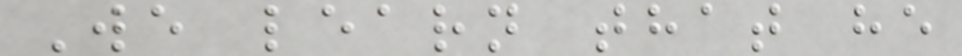We learn that he
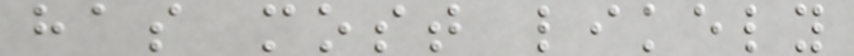has most likely
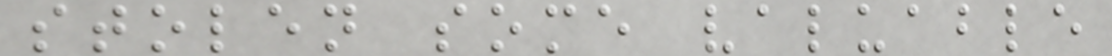stolen some valuable
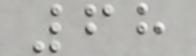68
